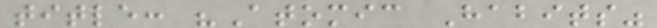title: "Atomic Habits"
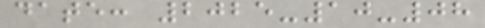date: 2025-10-08
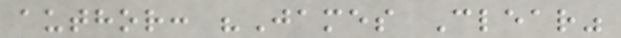author: "James Clear"
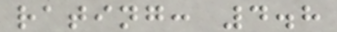rating: 4.8
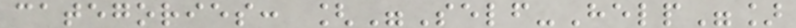categories: ["Self-Help"]
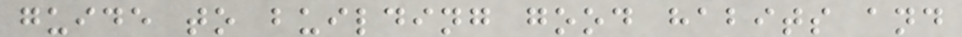guide to building good habits and
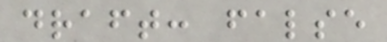draft: false
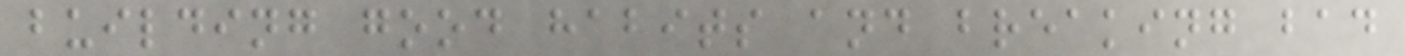building good habits and breaking bad
